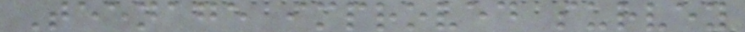Teenage improved survey
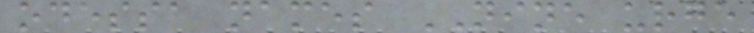odessa names NINE urge
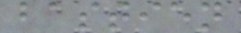bastien
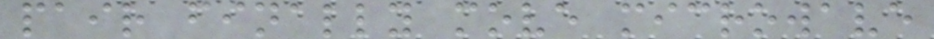pair finally move microwave
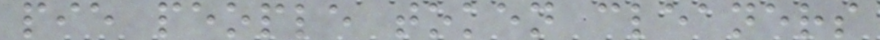pie people token cleaners
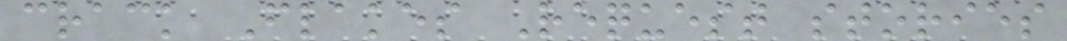crack Flakes Request stories
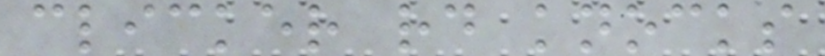clicker rd knocks
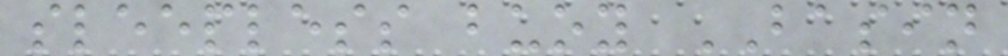sleepless buoy BASIN
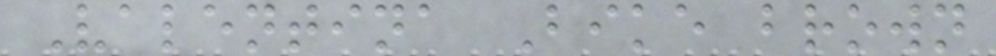Valentina Bike brown
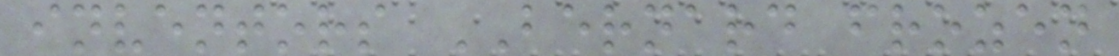inventors BERNARD frozen
